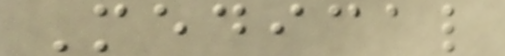Medical
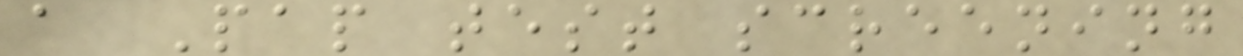a Pap test screening
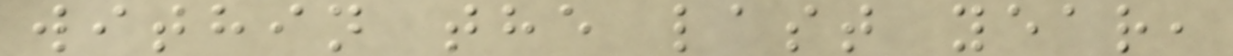within the last year,
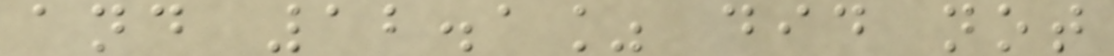and 12.1% did not
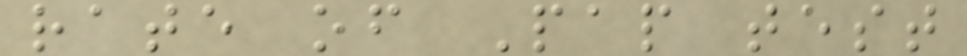rate of Pap test
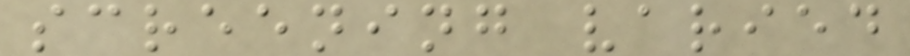screening varied
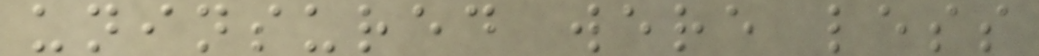uninsured were less
